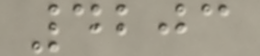4203
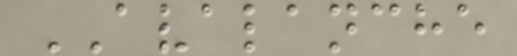AVALANCHE
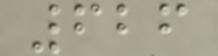626
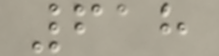618
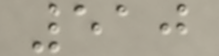510
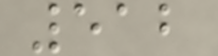512
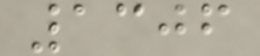1306
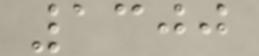1300
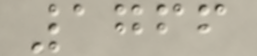1766
